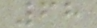68
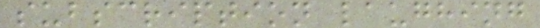subscription laughing
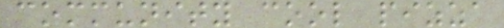community cool pizza
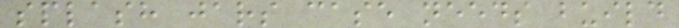splash jars case needs build
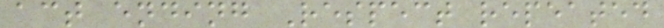act ending Respect repeated
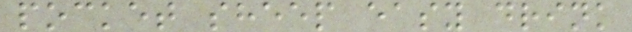pocket sheep easy drink
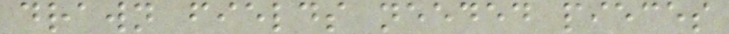drawn fields needed pieces
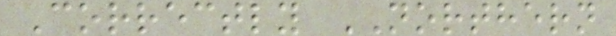Correctly NORTHERN
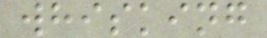whisking
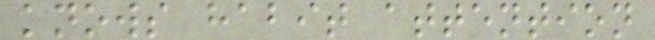knows habit attention
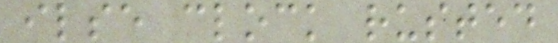ilse clock rusted
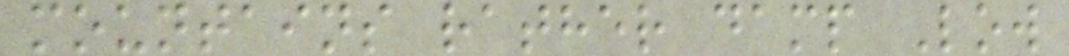mountains rather damp Low
